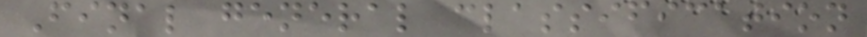Final general classification
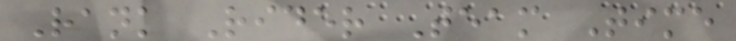Rank Rider Team Time
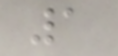1
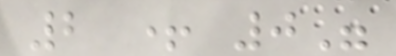2 + 0"
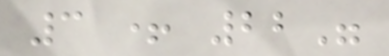3 + 22"
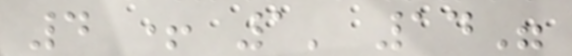4 + 1' 14"
